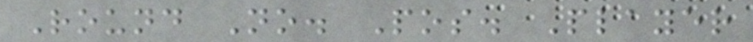Round No. Pos. Player
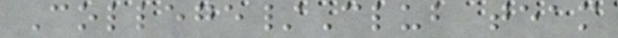College/Club team
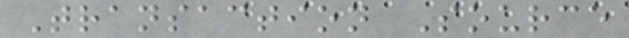Transaction Source
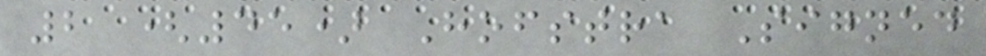2 (45) Hofstra Signed
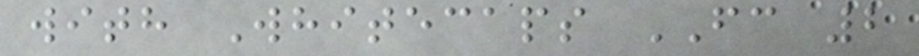with Whitecaps FC 2
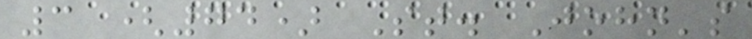3 (74) St. John's
